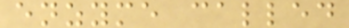enzyme called
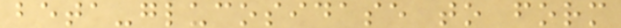beta-glucosidase to form
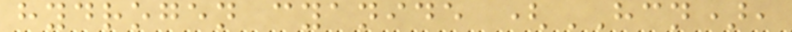hydrogen cyanide (HCN),
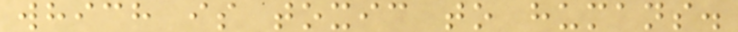which is toxic to humans.
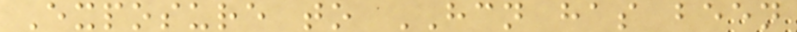Exposure to HCN has been
